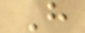H
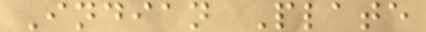Indian Plate
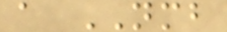a NMB
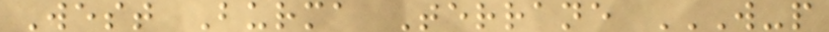West Burma Terrane W-P
